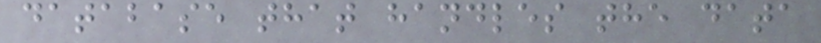database that handles the data
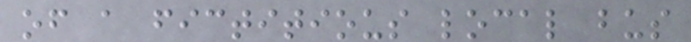of a fictitious local bus
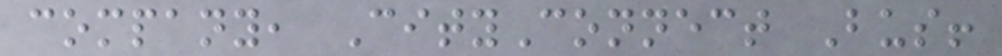company, CityConnect Bus!
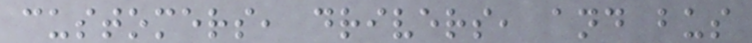customers, drivers, and bus
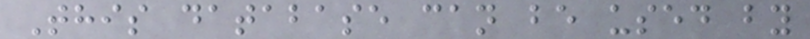This database can be used by
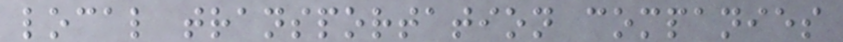local transportation companies
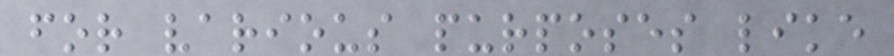for various purposes like
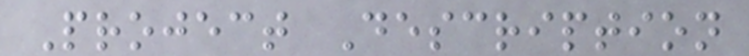Project Description
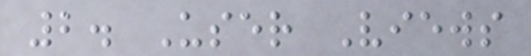2. User Views
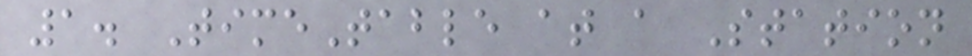1. TimeTable at a Station
